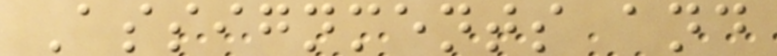Assignments and
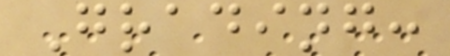Grading:
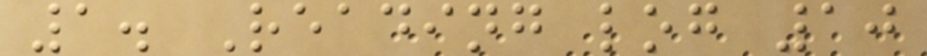1. Reading log 10
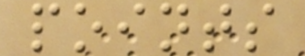points
